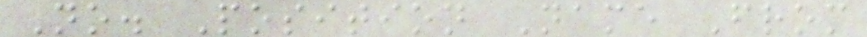No. Position Name From
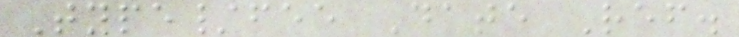Type/fee Date Ref.
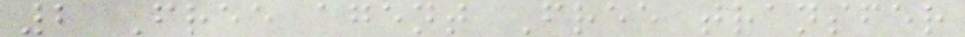2 Free agent Free transfer
